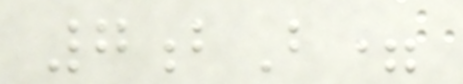7bB=
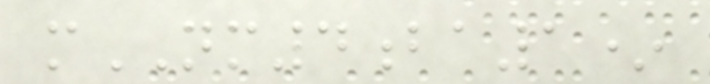mNM4ba1*
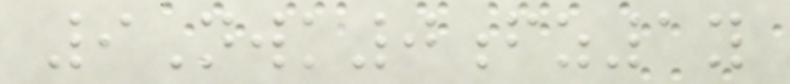9Nwk0fz1y
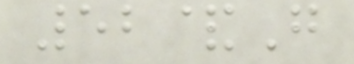52&G
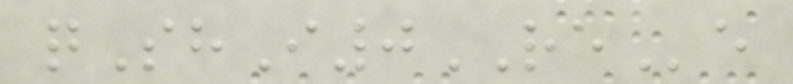qShI0REe
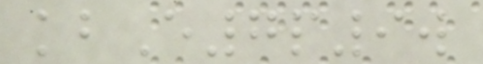kbE7p9w
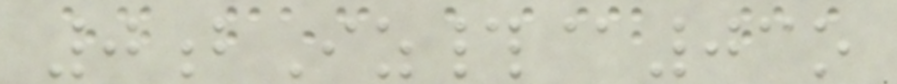0bIz#@03o
